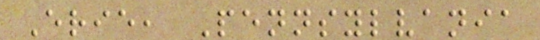Erie, Pennsylvania
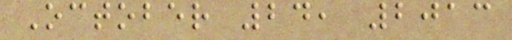October 24, 2013
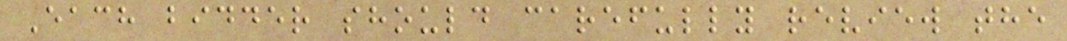Each bidder should carefully review the
